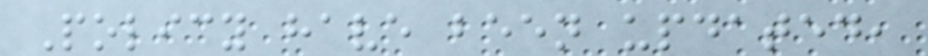Policy have been updated,
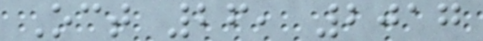Oct 26, 2017
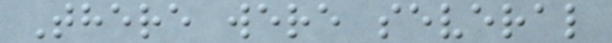There were several
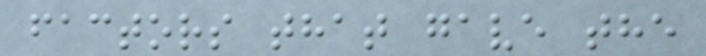factors that gave the
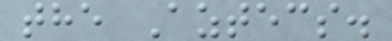the Aztecs.
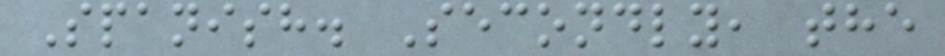Spanish. Secondly, the
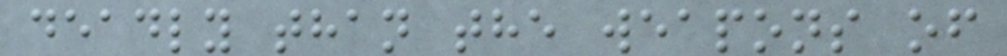deadly than the weapons of
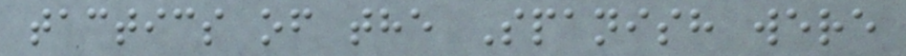tactics of the Spanish were
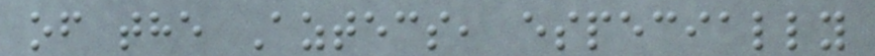of the Aztecs, especially
